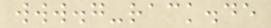www.g-rack.de
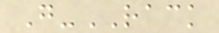G-RACK
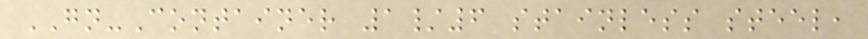GN-Container 1/6 stainless steel,
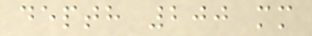depth 200 mm
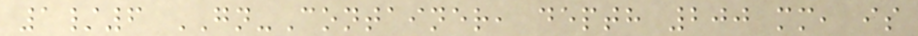1/6 GN-Container, depth 200 mm, is
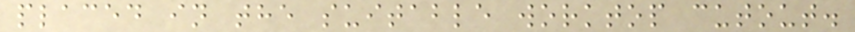placed in the suitable worktop cutout.
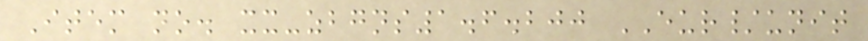Item no. xx-zbgns1.6.200 EUR/unit
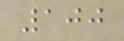100
